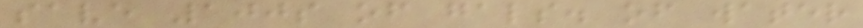save 100s of gals. of water
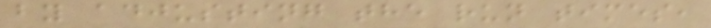by adjusting the run times,
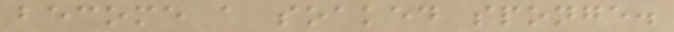become a soaked sponge.
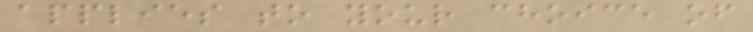applies to your choice of
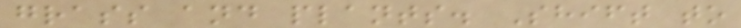grass and plants. Shift to
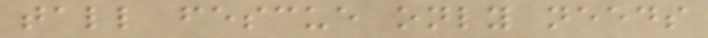tall fescue only needs
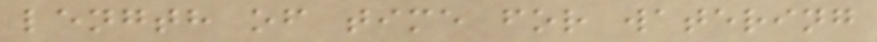length of time for watering
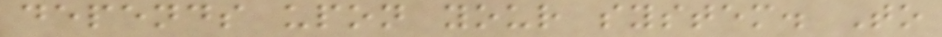depends upon your system. To
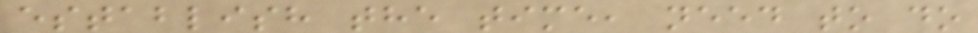establish the time, need to do
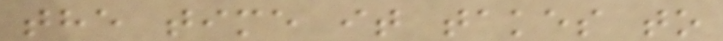the time it takes to
